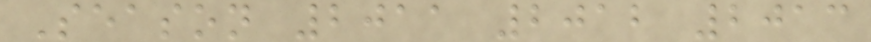Season 2011 2012 2013
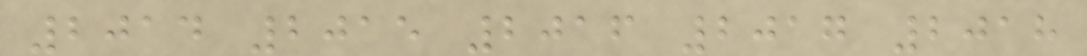2014 2015 2016 2017 2018
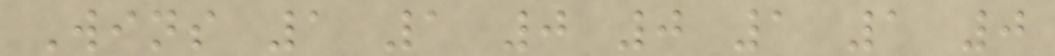Wins 1 1 0 0 1 1 0
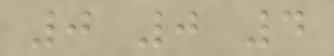0 0 4
